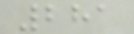281
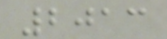2013
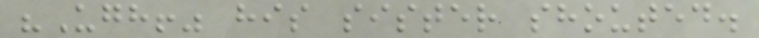"Ugh!" his sister shouted.
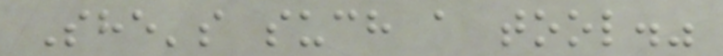She's such a tool."
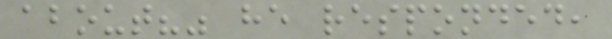about?" he responded,
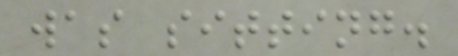was sitting.
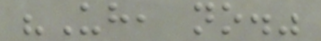"Uh, no."
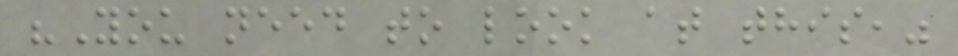"You need to look at this,"
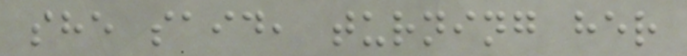she said, turning her
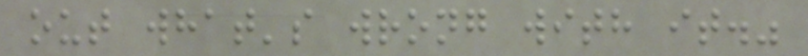out what's wrong with it."
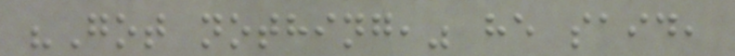"Got nothing," he said,
